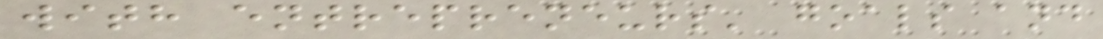with entrepreneurs' goals and
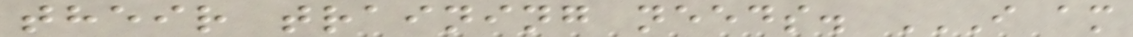their training needs. I AM
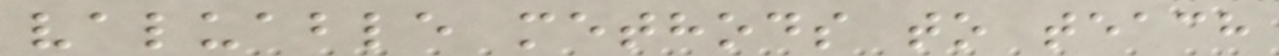valuable methods to teach
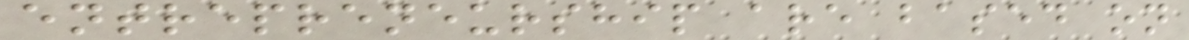entrepreneurship are based on
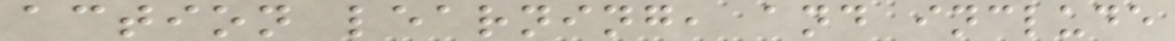action learning, and include
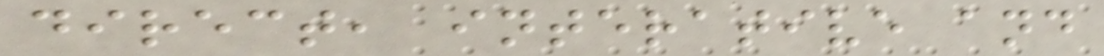direct, interative and
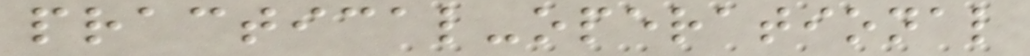practical-operational
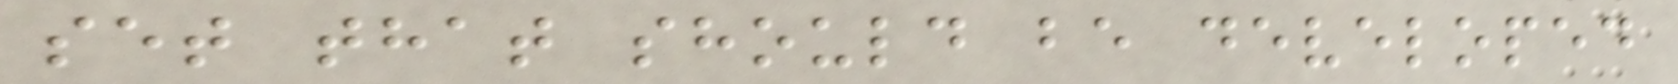set that should be developed
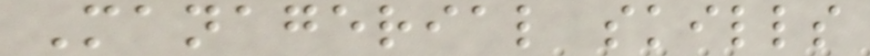Managerial skills
